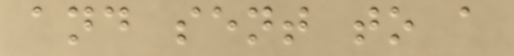and sent to a
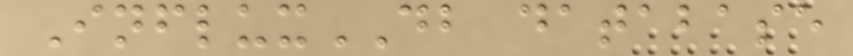InfluxDB database
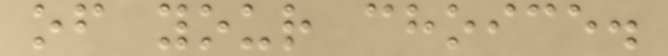of your choice.
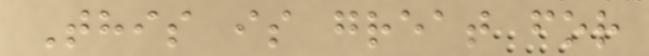This is great for
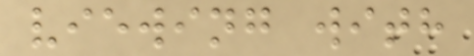viewing with
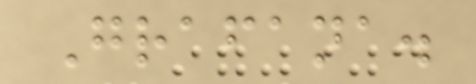Grafana.
